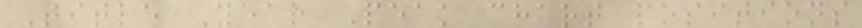Title Year Peak chart positions
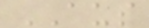AUS
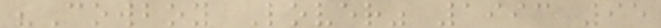"Cowboy Lover" 1993 95
